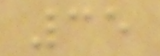35
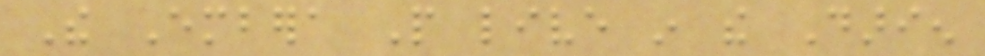The Embera People live in the Darien
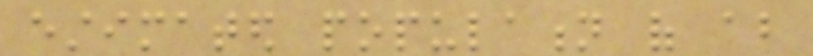estimated population of about
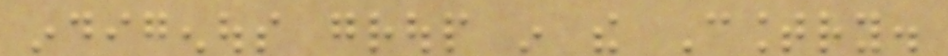indigenous group in the Country.
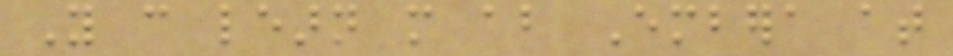You can learn more about Embera at
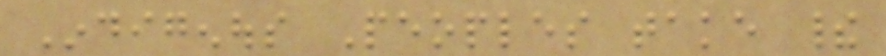Indigenous Peoples take their
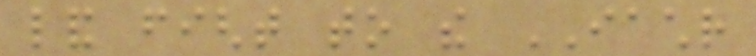land fight to the IACHR
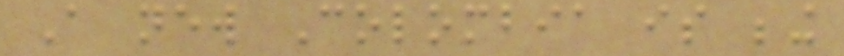A new Colombia is being
